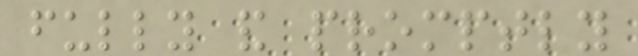fully and promptly
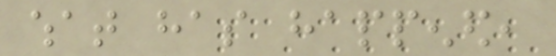what has happened,
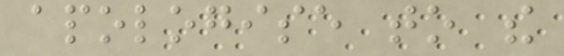apologise to the
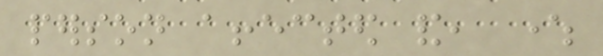person affected and, where
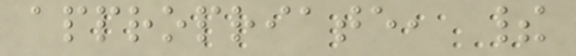appropriate, their
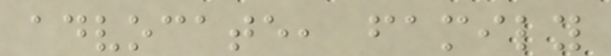advocate, family
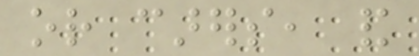or carers, and
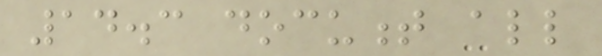14.3 document all
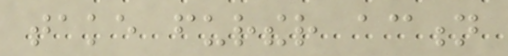take further action
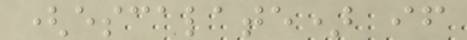(escalate) if
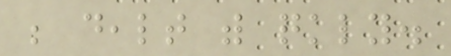be dealt with quickly.
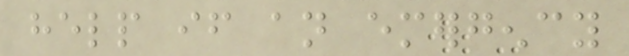help if an emergency
